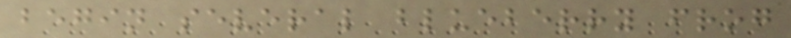begin several blueberry frog
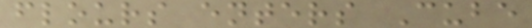flours enters Cube
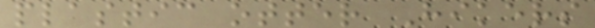plastic otter Hikers
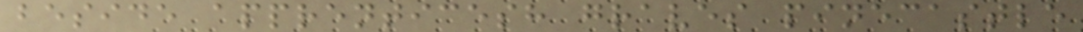beside apprenticesh graves pinecastle
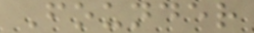Founder
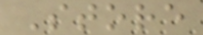Store
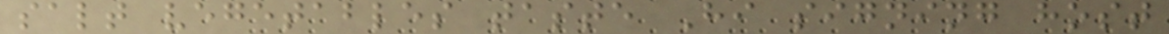salt vegetables taste Hi signing host
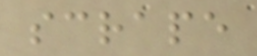scrape
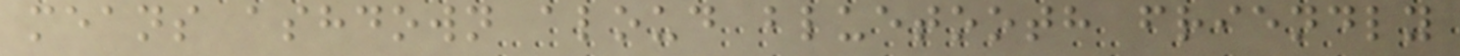means ashdown aloud bluetooth friendly
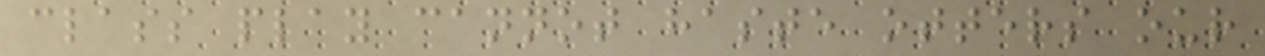class play cannot haste otters our
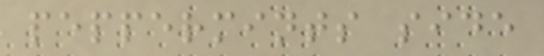peppermints side
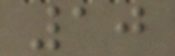10
